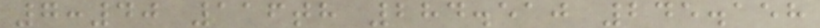7:40 116th 284.510 245.158
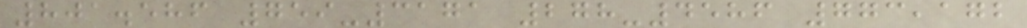801.586 759-3171 278-4586 773,172
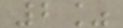2%
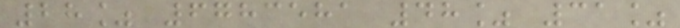28% 6783581 48% 31%
